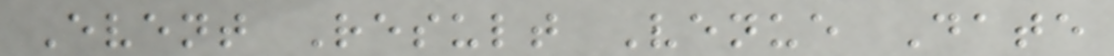Event Result Venue Date
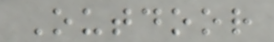Outdoor
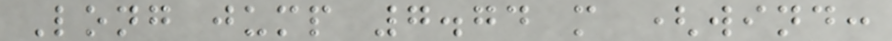Long jump 7.74 m (wind:
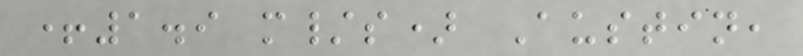+1.9 m/s) Austin,
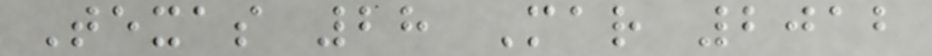Texas 28 Mar 2012
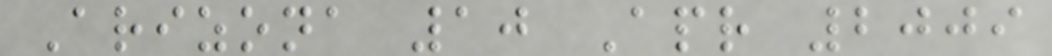Arizona 10 Apr 2009
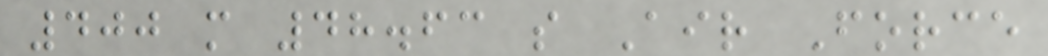400 m 48.63 s Air Force
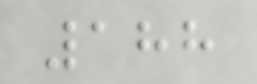188
